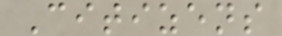Citizens
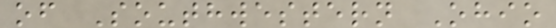of Southwestern Ohio
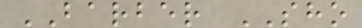BARBER SHO
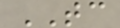TC
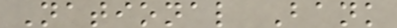National Bank
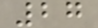27
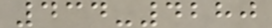434-4280
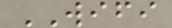WIFI
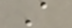A
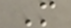M
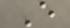E
